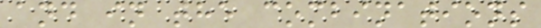and in the combinations
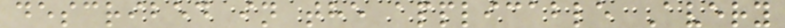described in the applicable Avery
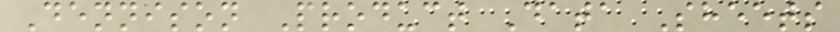Dennison Product Data Sheets
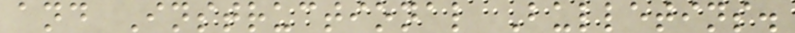and Instructional Bulletins.
